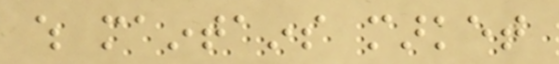which maintains market
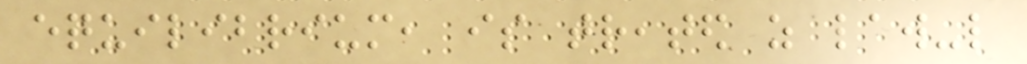equilibrium, is treated as law-like
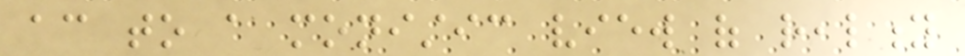according to a monistic view of reality
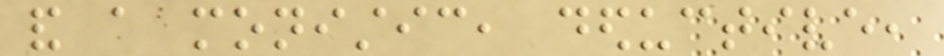and a monistic, deductive,
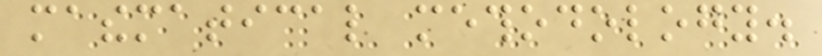mathematical methodology.
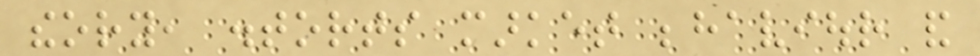theory, distorts market behaviour and
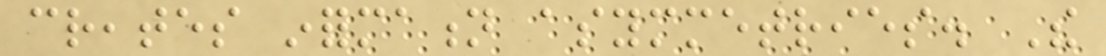creates information asymmetries. The
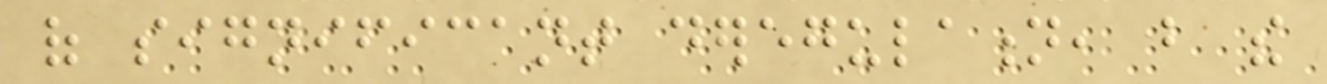of significant deregulation, but the
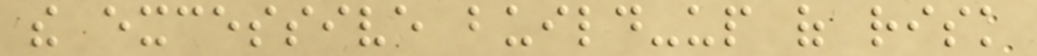the excessive build-up of risk
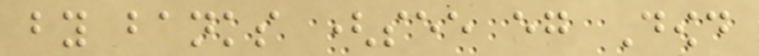by banks (see eg Dowd
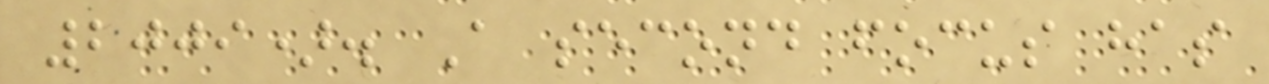2009). A second focus has
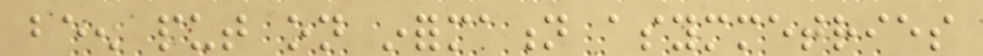been put on information asymmetries
